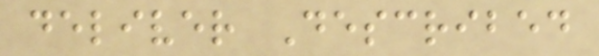deliver Described
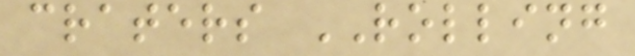craters ROLLING
